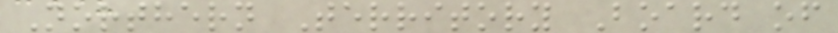Northern Territory Board of
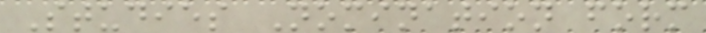Studies Nomination form
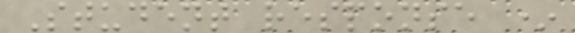Student response *
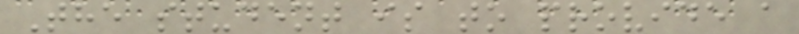The student is to provide a
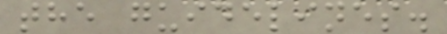the guidelines.
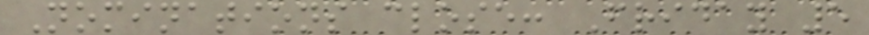Nominations close: Friday 5
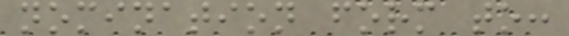nomination form to:
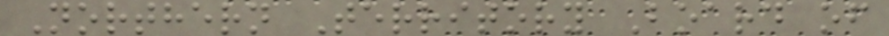Northern Territory Board of
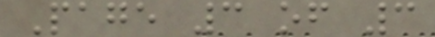Page 3 of 3
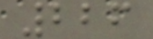226
